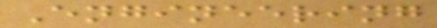Engineering
